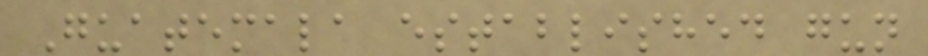Guatemala established gun
